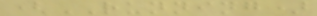(RUNNING)
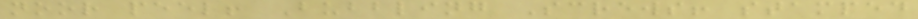noor peel! Bubbling Screws! stamped
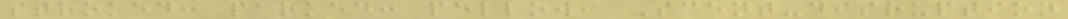stroked: parked: pellow, Scent-disruption
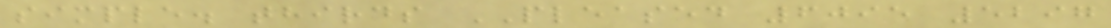simple. thirds PLEASED 6095 5297
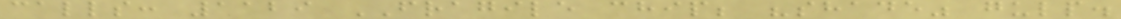calls: 1129 FRAGILE chip; "shade" gulp.
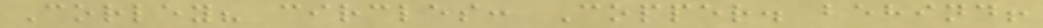Corley? circles: Copper. behind!
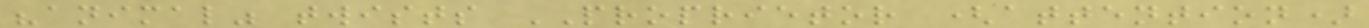"animal" twists PROPRIETOR (attention)
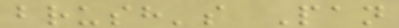brush's Pan
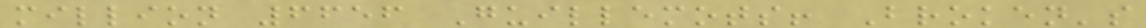million 6656 Guillemots! Broken's
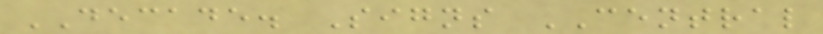DECADE. Signs CENTRAL
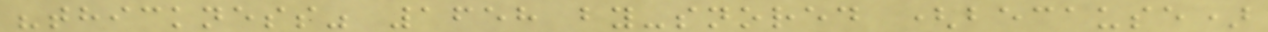"thickness" 1658 by-snored (because)
